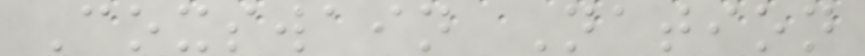Coxswain Nation
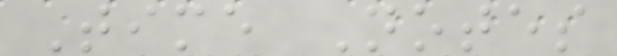Time Notes
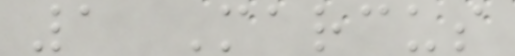1 Marcus
